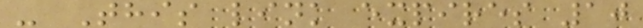- This link expires 10
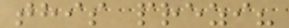this prezi?
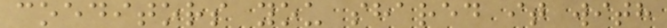coeditors you shared it with
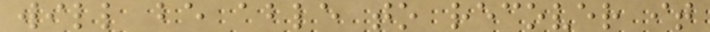will be able to recover it
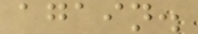again.
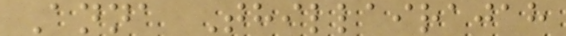Anna Thillairajah
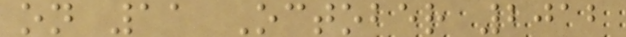on 11 October 2012
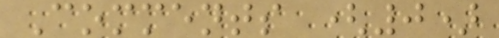Comments (0)
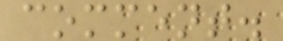comment.
